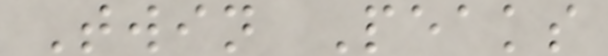Twin Peaks
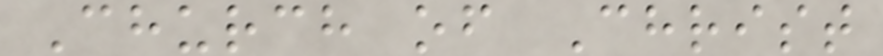Church of Christ
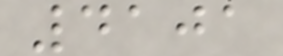4101
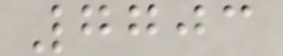7703
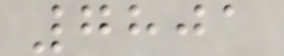7801
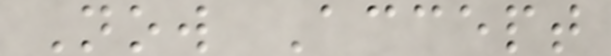Now Accept
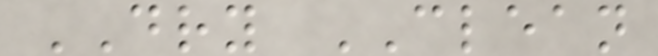DRY CLEAN
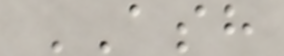ASH
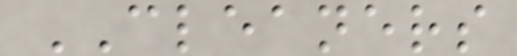CLEANERS
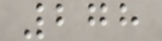278
